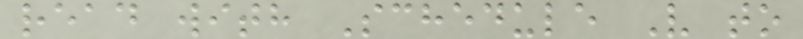read with Schedule V to
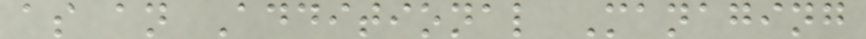as an Additional Managing
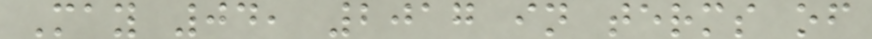May 04, 2017 in terms of
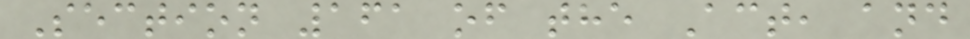Section 161 of the Act, and
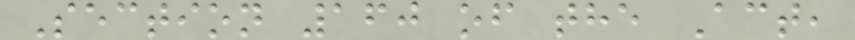Section 160 of the Act,
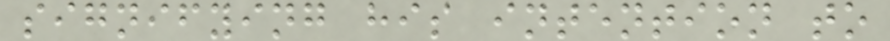signifying his intention to
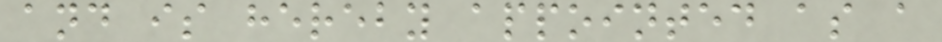and is hereby appointed as a
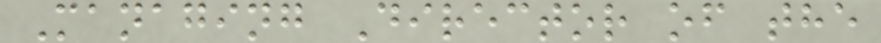Managing Director of the
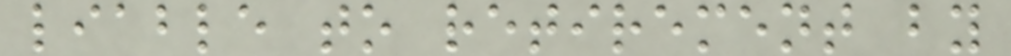liable to retirement by
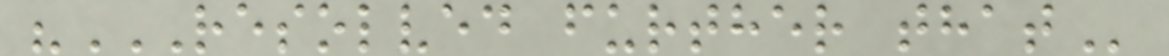"RESOLVED FURTHER THAT
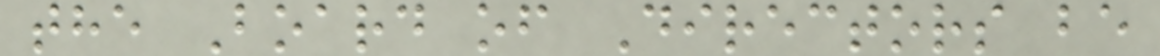the Board of Directors be
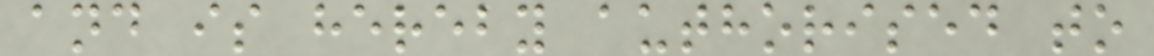and is hereby authorised to
